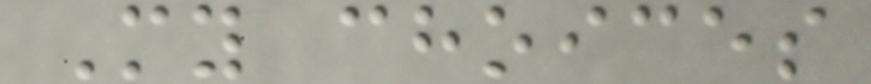My choices
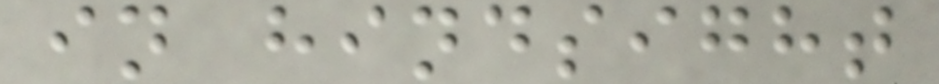in hindsight
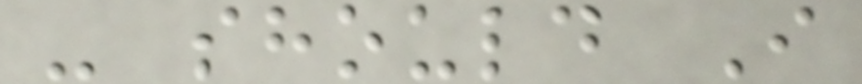- should I
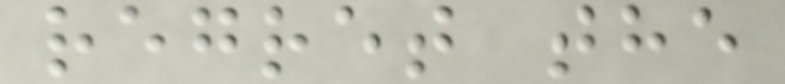regret the
